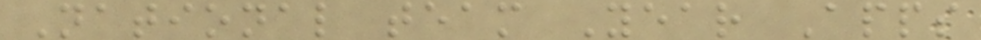National team Year Apps
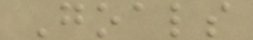Goals
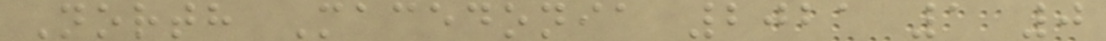North Macedonia 2021 1 0
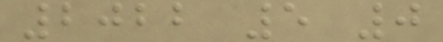2022 5 0
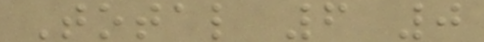Total 6 0
